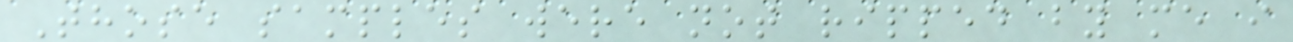Those samples were not ripped by me i
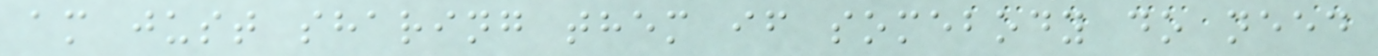am just sharing them if somebody do need
